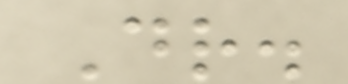Dr.
